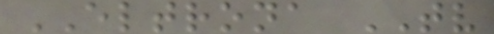ELTRONA TV
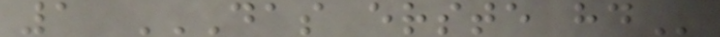1 DAS ERSTE HD
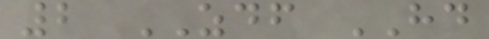2 ZDF HD
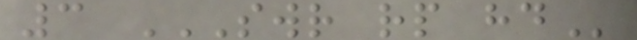3 SWR RP HD
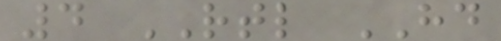4 RTL HD
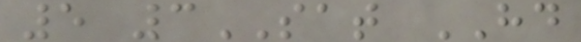5 3SAT HD
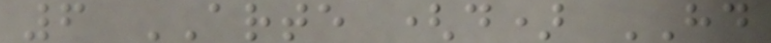6 ARTE (d) HD
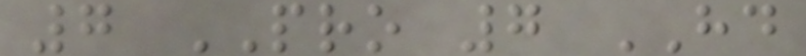7 PRO 7 HD
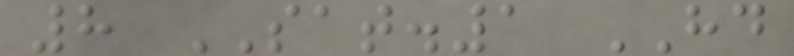8 SAT.1 HD
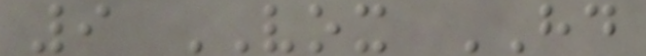9 VOX HD
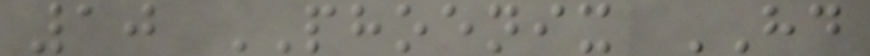10 PHOENIX HD
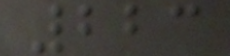223
